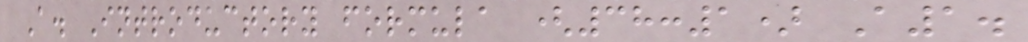A. Introductory formula (38:1) A1.
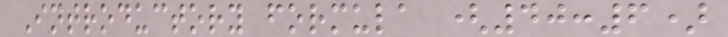Introductory formula (40:6)
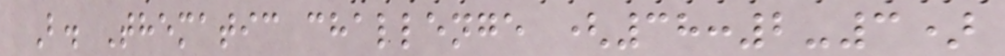B. Thematic challenge (38:2-3)
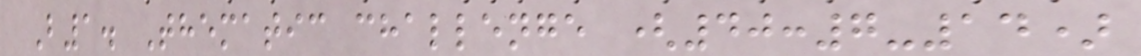B1. Thematic challenge (40:7-14)
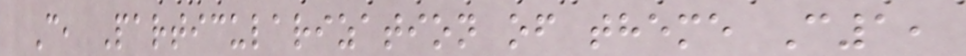C, Particularization of theme C1,
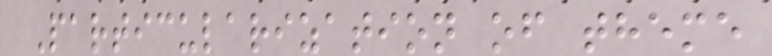Particularization of theme
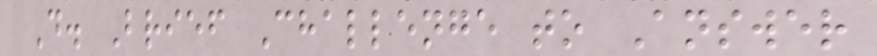D. Brief Challenge to Answer
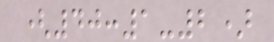(40:1-2)
